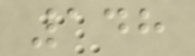148
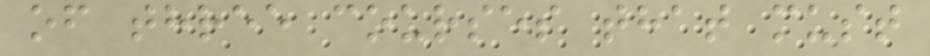of three courses that must
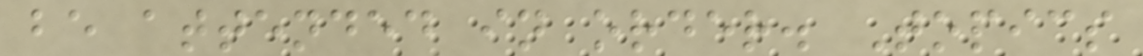be attended in order. Topics
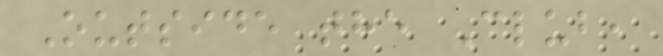Outside the Club,
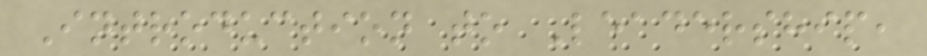Introduction to Leadership,
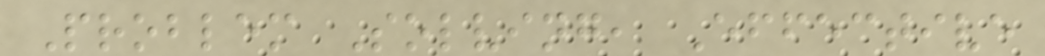Problem Solving, Effective
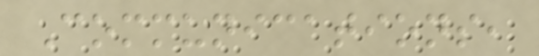Communications,
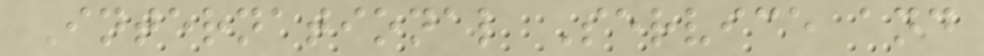International Service and
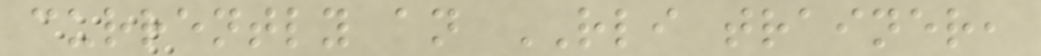currently an RLI trainer,
